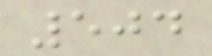504
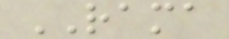RAMA
